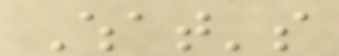What's
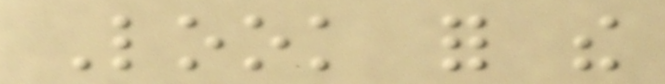Look for the
